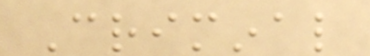Criminal
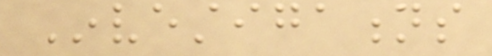Investigations
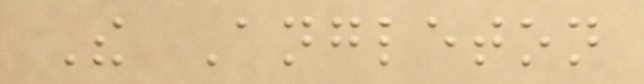The Angleton
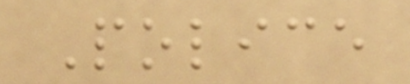Police
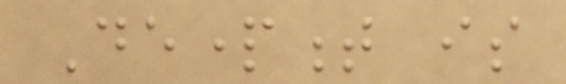Department is
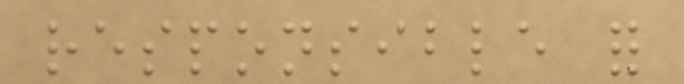responsible for
